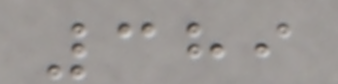389
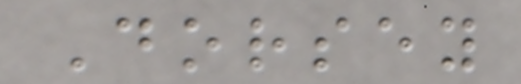Dorsey
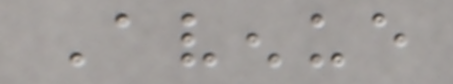Avenue
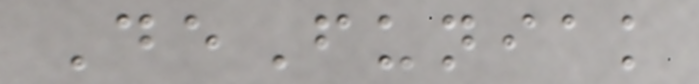DeFuniak
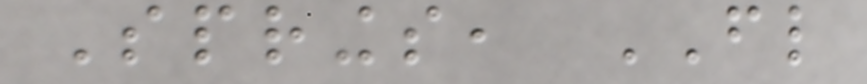Springs, FL
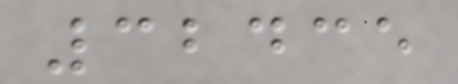32435
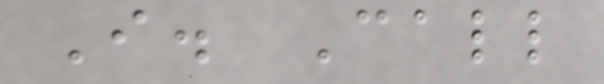I. Call
